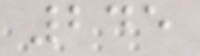245
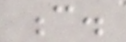c.
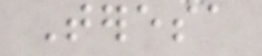Teresa
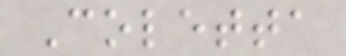Coletta
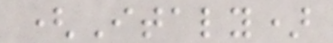(Italy)
